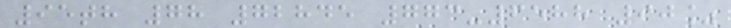95th 78 72845 773-6588 90%
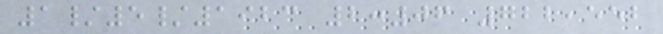1/5/1923 2:06 722,552
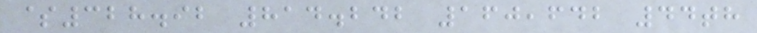$328.92 814.242 160,642 44th
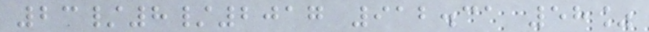23/8/2017 912.31 58%
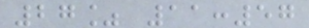27% 11:57
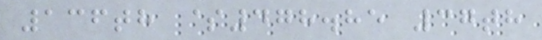136th $478.85 37th
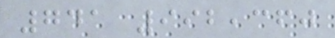741 992,360
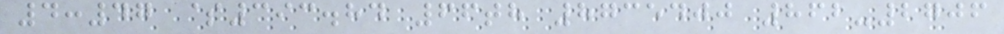4:47 $393.84 66th 8735400 862-2706
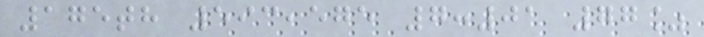175th 593,575 7:01 77%
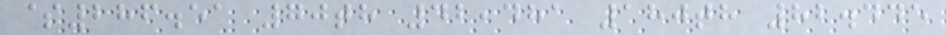$286.51 70th 42,481 180th 82.445
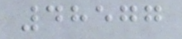48577
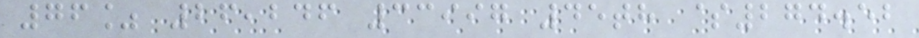76% 26,246 33997 45th $274.52
